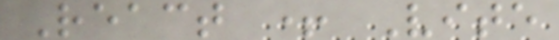React + Vite
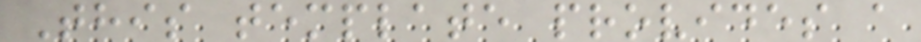This template provides a
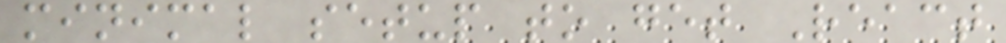minimal setup to get React
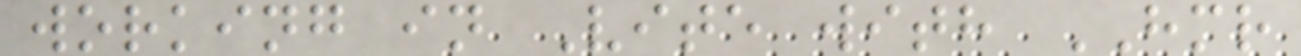working in Vite with HMR
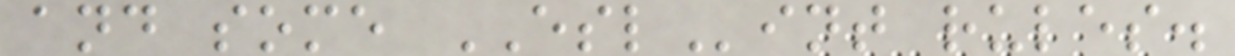and some ESLint rules.
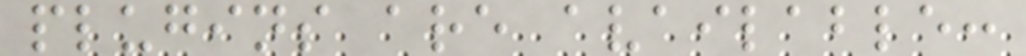plugins are available:
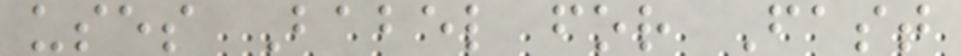uses Babel for Fast
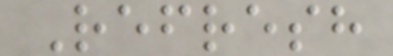Refresh
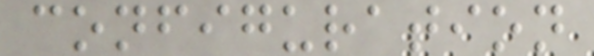configuration
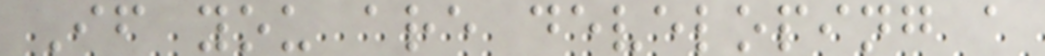If you are developing a
